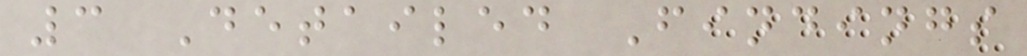3 Detailed Findings
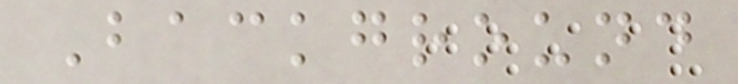Background
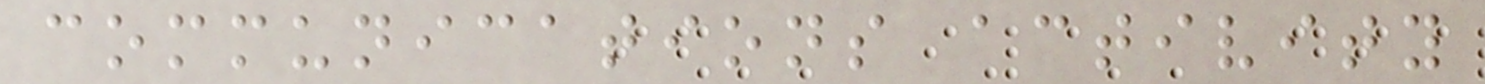communications activity
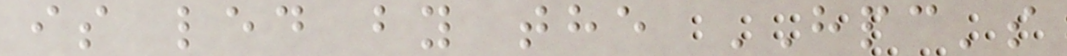is led by the HPC's
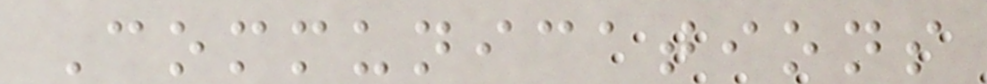Communications
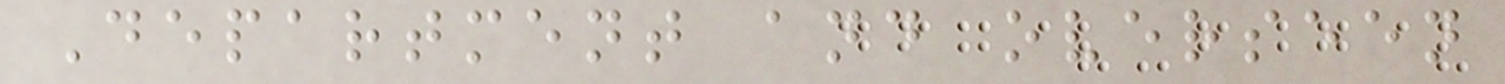Department and overseen
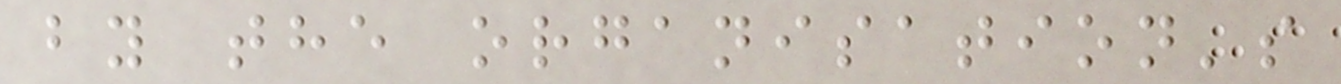by the organisation's
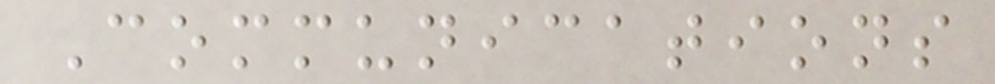Communications
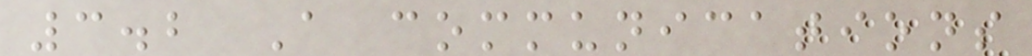3.2 A communications
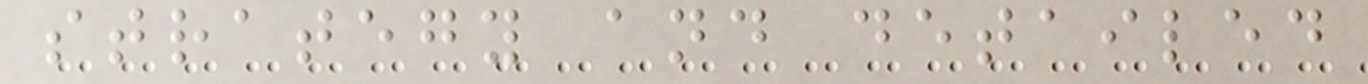strategy and detailed
